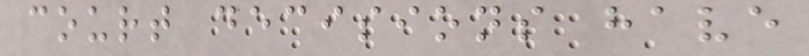court decisions have
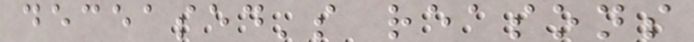deceased's reasons
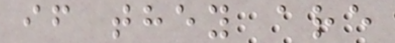if they are
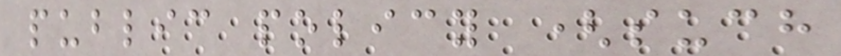public policy (such
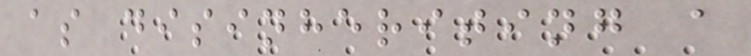as disinheriting a
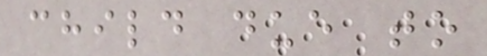child due to
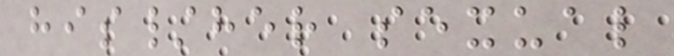his/her sexual
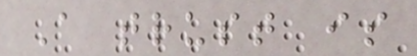A trust is
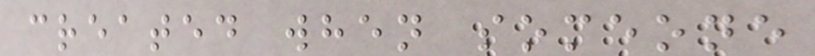created when someone
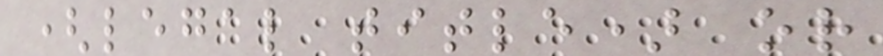(legal title) or
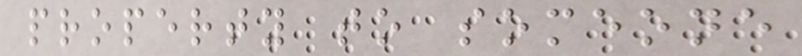property to someone
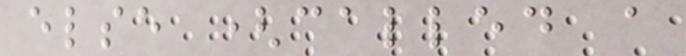else (called a
